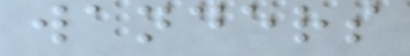wanders
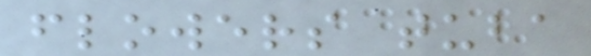flowers tuba
